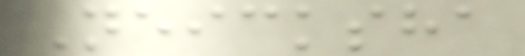Neicksha
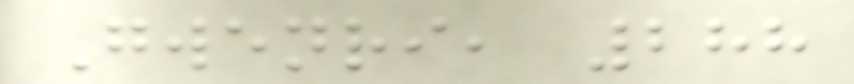Gwenri, 288
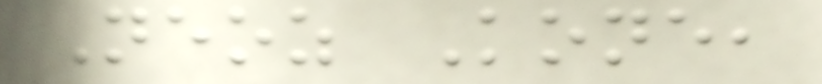Neoz Kone,
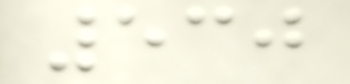530
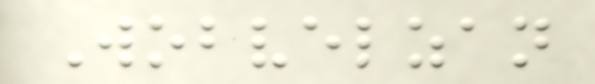Wobvelzan
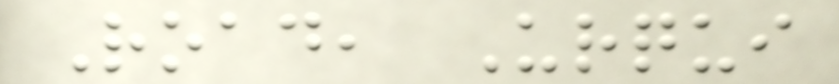Road, Urqui
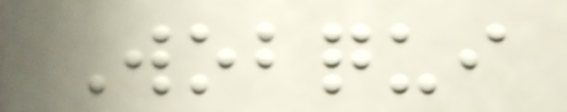Wobqui
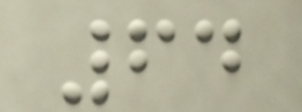64
